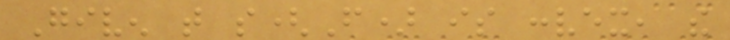Given that s(F) is convex, the
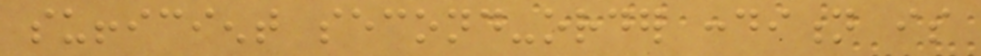sufficient second-order condition is
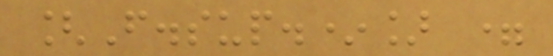[F.sup.*] =
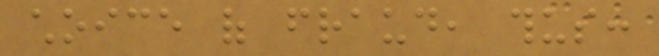choice of fraud, thus:
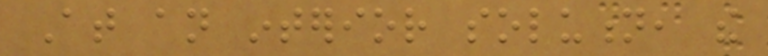At an interior solution, the
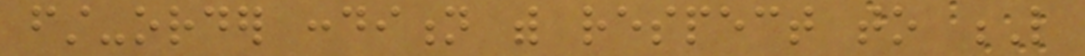first-order condition with respect to L
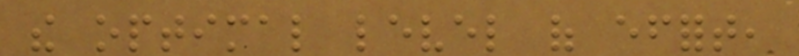the optimal level of effort,
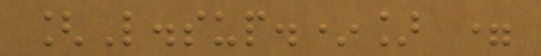[L.sup.*] =
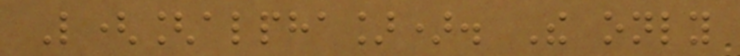L([alpha]). The only
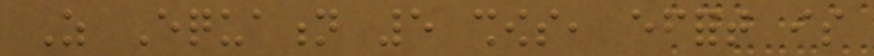As Equation 5 shows, effort is
